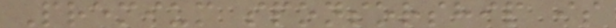Premium sponsorship is
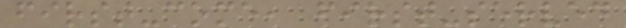first-come, first-served
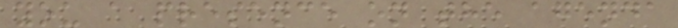you a presence on the agenda
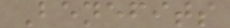Benefits
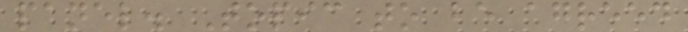panel. Topic to be agreed
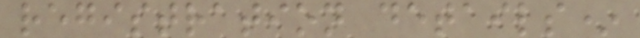registration details*
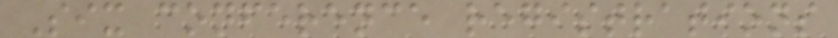Six conference registrations
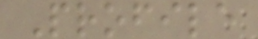Profile
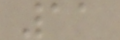11
